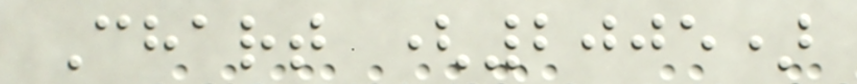Chart (2005)
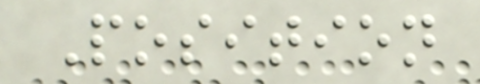Position
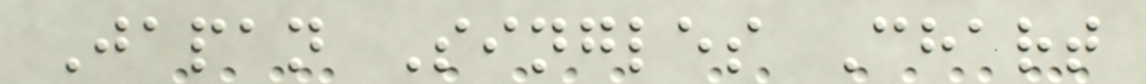Japan Singles Chart
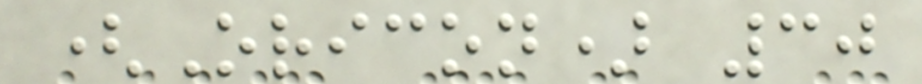(Oricon) 30
